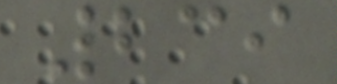239
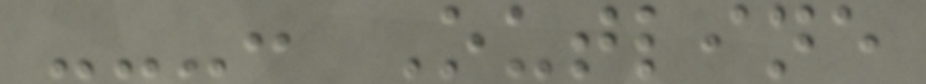---: Outline
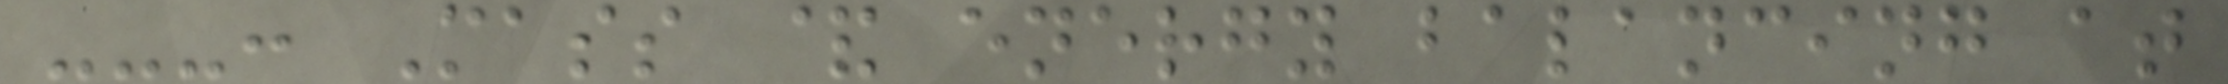---: Mass & energy balancing at
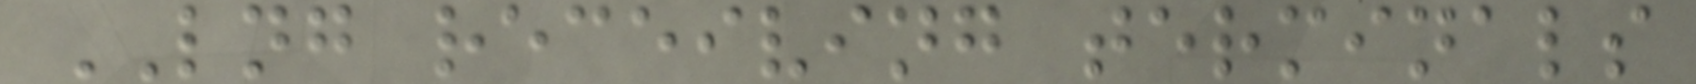LNG receiving terminals
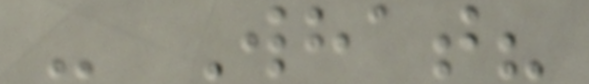- What?
